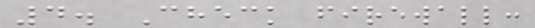4. Check firewall:
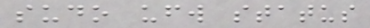sudo ufw status
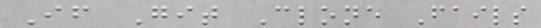If Git Clone Fails
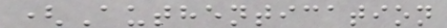(Authentication
